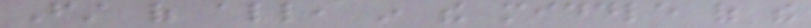First of all, in the middle of the
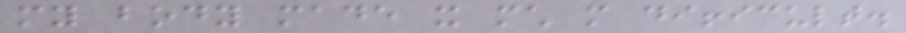my body made it much more difficult.
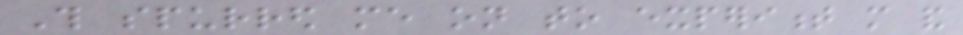This spurred me on to experiment more and
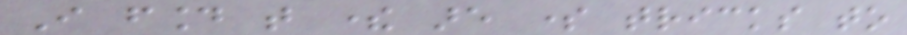I found that there are some tricks to
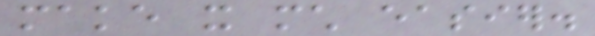make it much easier.
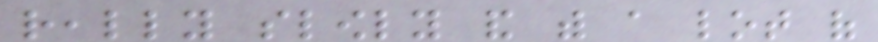really slowly and with a lot of
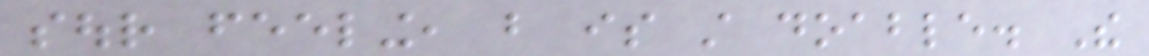sour feeling, but is still doable. The
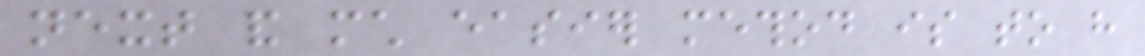next and much easier method is to have
